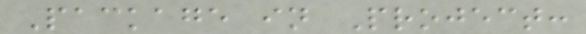Package in Project:
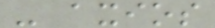- axios
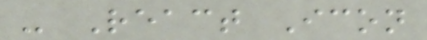- React Icon
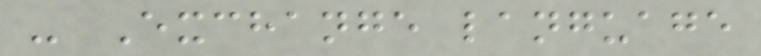- Exchange language
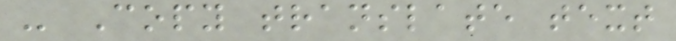- Copy translate text
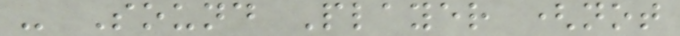- Sound Player (not
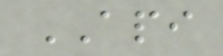API
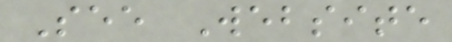See Website
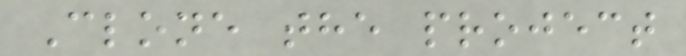Clone the project
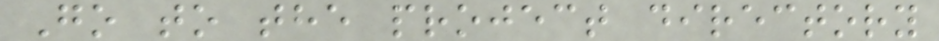Go to the project directory
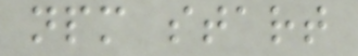npm start
